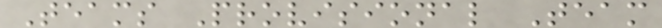Teams Provisional Team
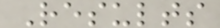Results
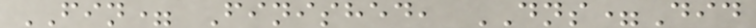FIN= Finished, DNS=Did
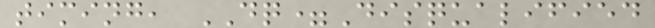timing, DQ=Disqualified
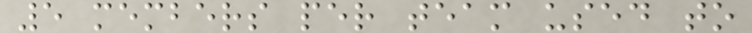5 members per team used to
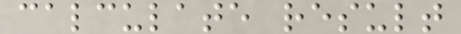calculate result
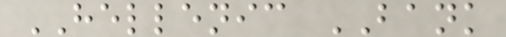HELLENIC BANK
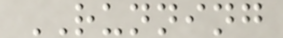RUNNING
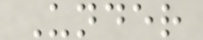Under
